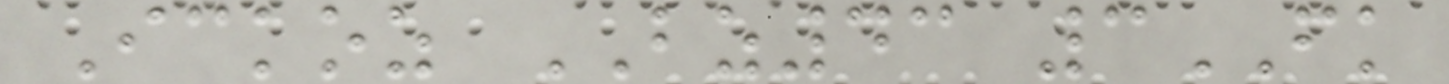Ickoz BZ43 3FK
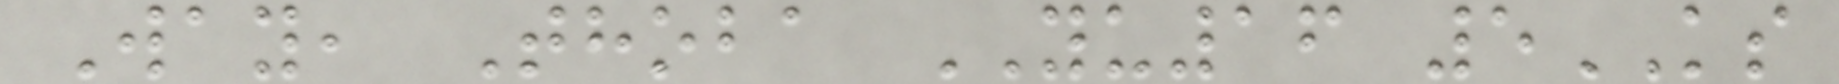Way, Thoba YU16 5KS
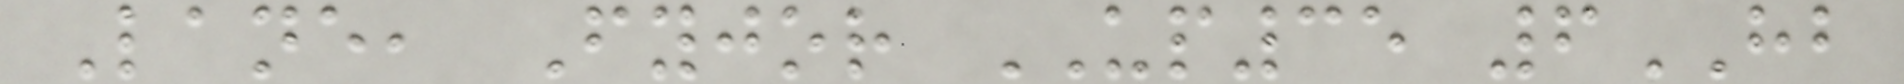Lane, Fyjor UP35 6HB
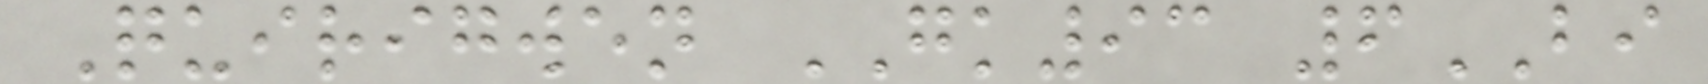Quirigwen GK93 6BI
